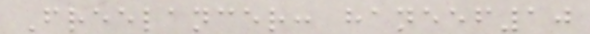Freelancer: haneef10
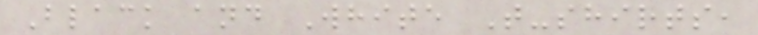Black and White T-shirts,
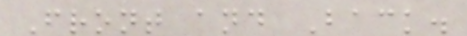Front and Back.
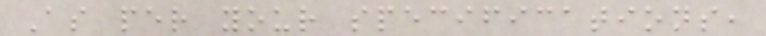As per your specifications,
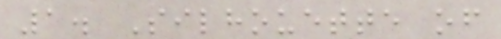1. Silhouette of
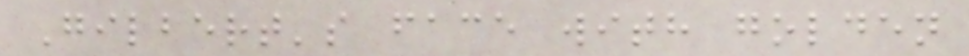Gilbert's face with golden
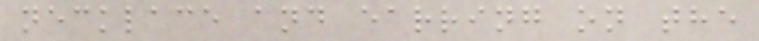necklace and earring on the
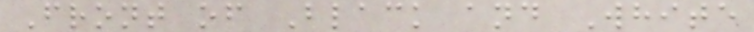Front of Black and White
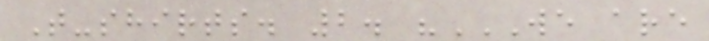T-shirts. 2. "WE ARE
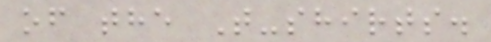of the T-shirts.
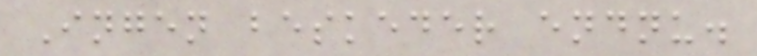Ingen beskeder endnu.
